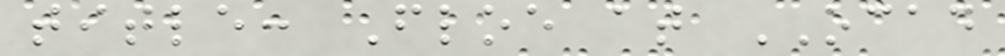title: Floe at OCAD
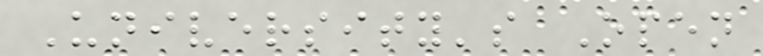University's Open
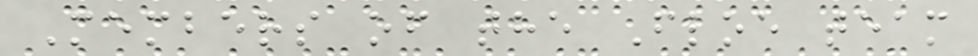Members of the Floe team
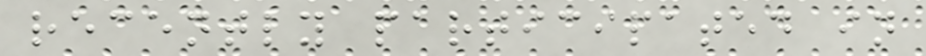recently participated in
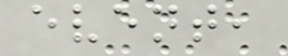event,
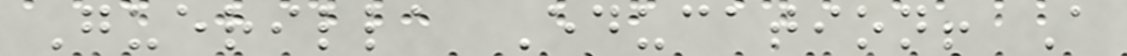Guerilla Education! A
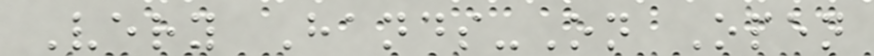Very Hands-On Open
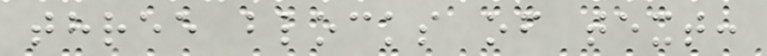three blocks of text:
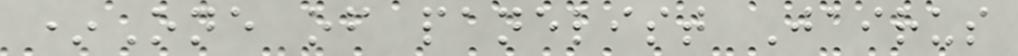*One of panelist Jairus
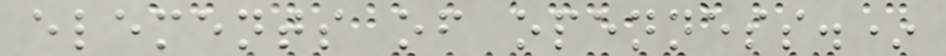elements of openness.*
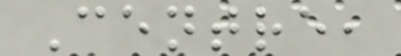Centre,
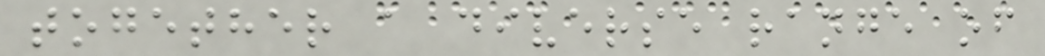together a diverse range of
